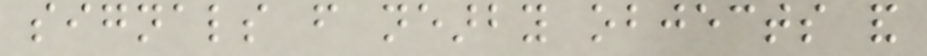signals from nearby objects and
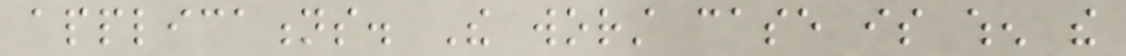applications. The worst case is when the
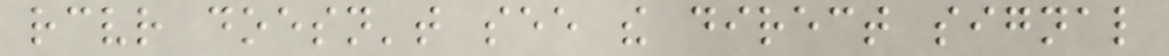receiver doesn't see the direct signal
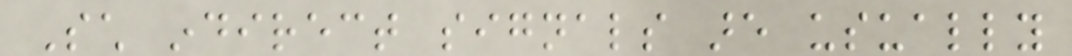Such indirect signals are usually
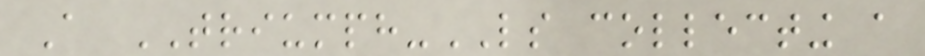A TRIUMPH-LS collecting a
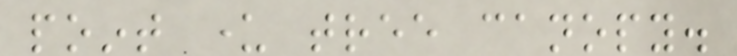point under tree canopy.
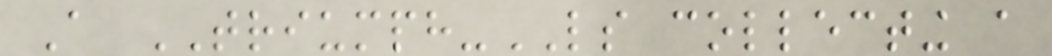A TRIUMPH-LS collecting a
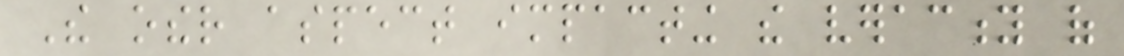The other aspect impacting the veracity of
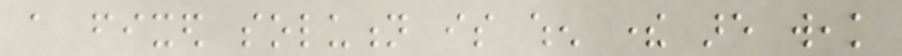a fixed solution is when there are weak
